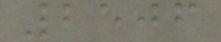2506
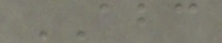ABC
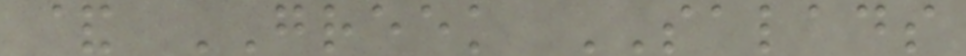& GREEK SALADS
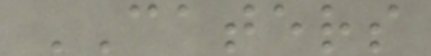CATERS
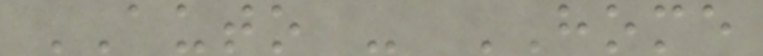AUTO - HOME
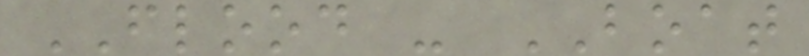FLOOD - BOAT
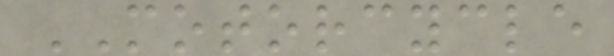MOTORCYCLE
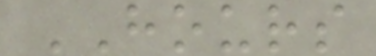HOURS
